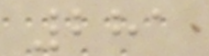281
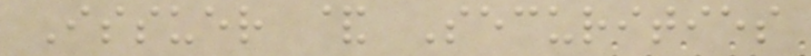Issuer & Securities
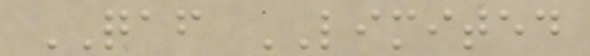QAF LIMITED
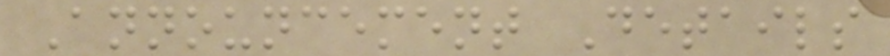Announcement Details
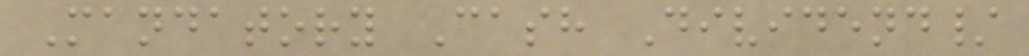Mandatory Cash Dividend/
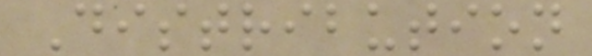Distribution
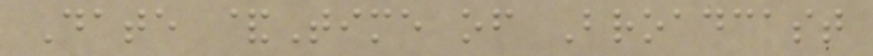Date &Time of Broadcast
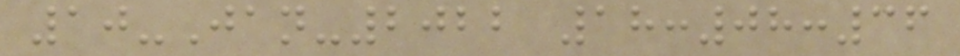10-Jan-2022 18:08:36
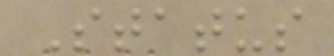Status
